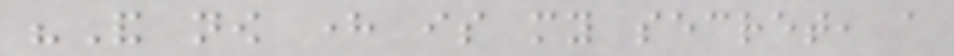"And now here is my secret, a
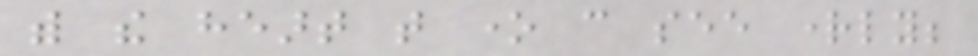with the heart that one can see rightly;
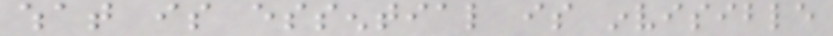what is essential is invisible
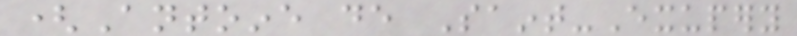(Antoine de Saint-Exupery
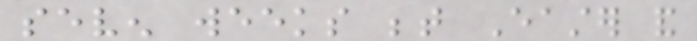seven weeks between Easter and
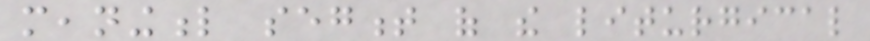meaningful segment of the liturgical
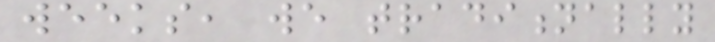weeks, we traditionally
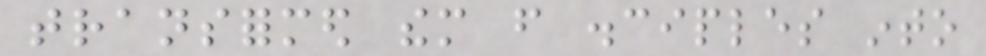transformed them from disciples into
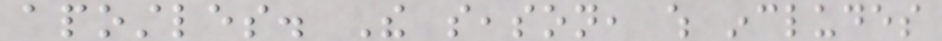apostles. The season, which includes
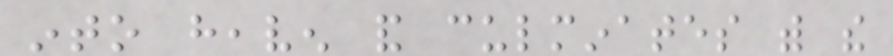into heaven and culminates with the
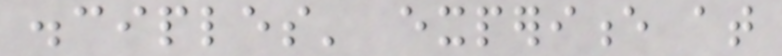disciples' experience at
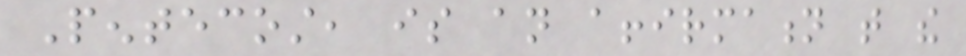Pentecost, is an affirmation that the
